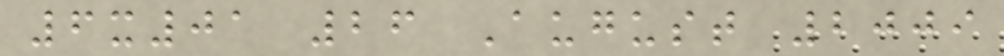6x01 26 August 2009
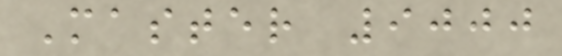Master 9000
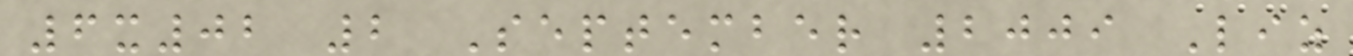6x02 2 September 2009 Liz
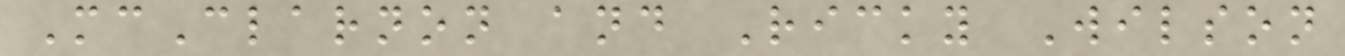McClarnon and Ricky Wilson
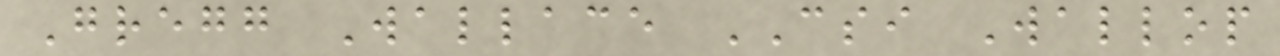Gregg Wallace CSI Wallop
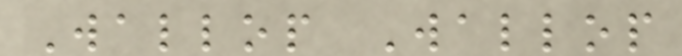Wallop Wallop
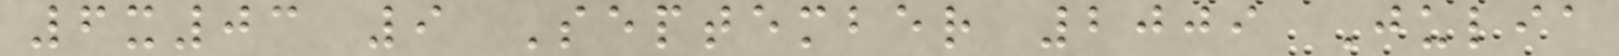6x03 9 September 2009 Julia
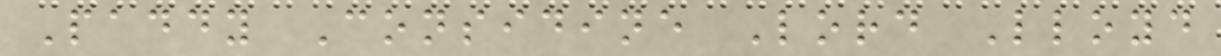Paddy Considine Lord Lloyd
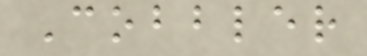Cobbler
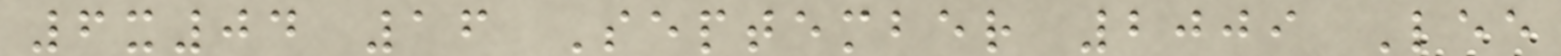6x04 16 September 2009 Lee
